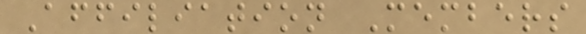Affiliation Members
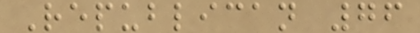Republican 76
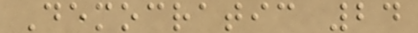Democratic 24
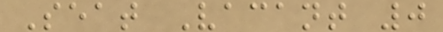Seat Vacant 0
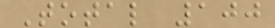Total 100
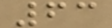63
